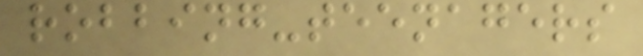robbing-teenagers
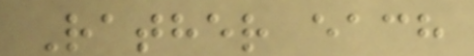Rather each
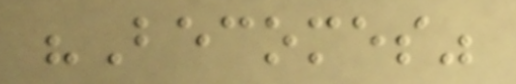"Becomes"
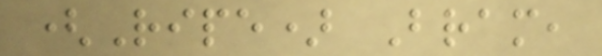(Ripe) Bram,
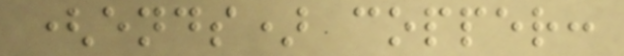(ends) copper:
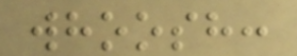whoosh:
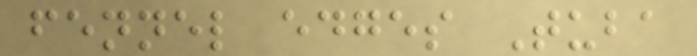fennel edges Tuba
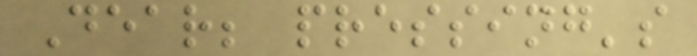Dear; pressing's
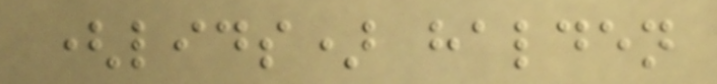(lids) halden
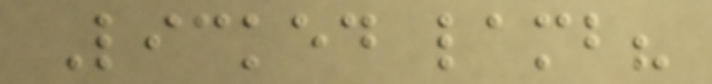Licked lamb?
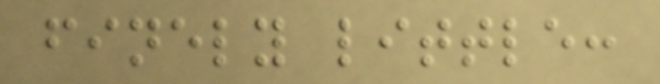finely little:
